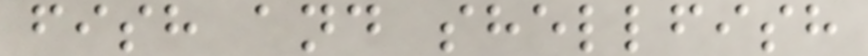fish and shellfish
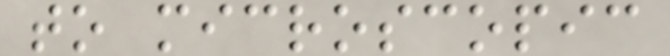to microscopic
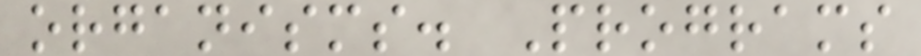organisms. Programs
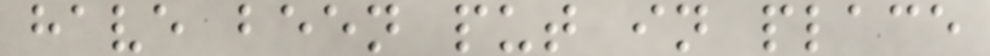have been put in place
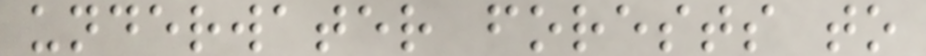underwater forests to
